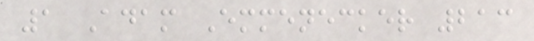1 Adam Emmenecker 213
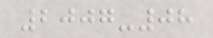2007-08
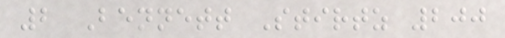2 Bennett Stirtz 200
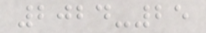2024-25
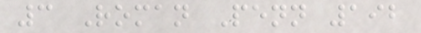3 Roman Penn 192
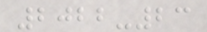2022-23
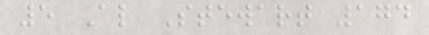5 Al Stewart 174
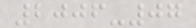2006-07
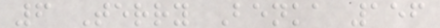6 Terry Benka 156
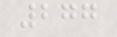277
